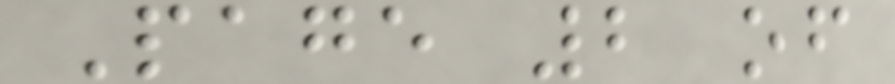Page 2 of
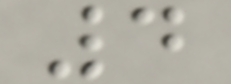4
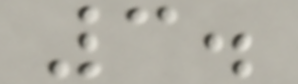3.
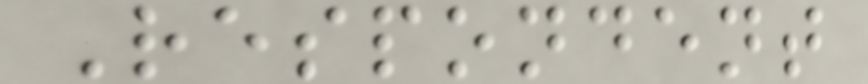Respondent
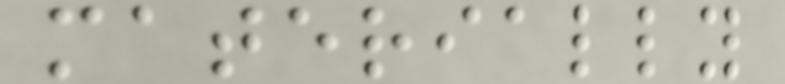materially
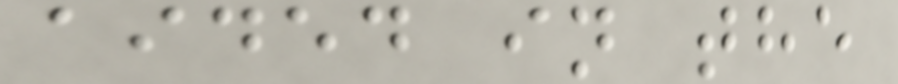aided in the
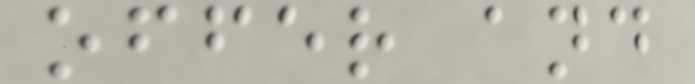offer and
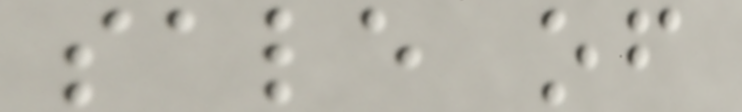sale of
